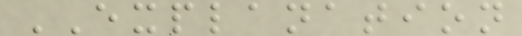EXPLANATION
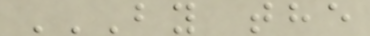BY THE
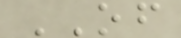OF
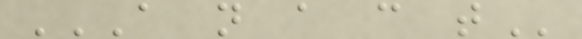A N A C T
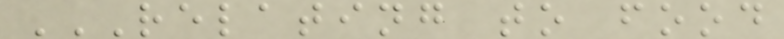RELATING TO FOOD
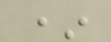*
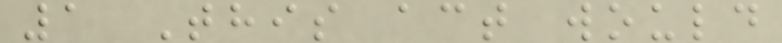1 This act would
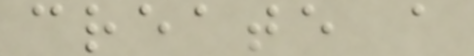create a
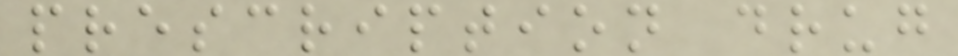prescription drug
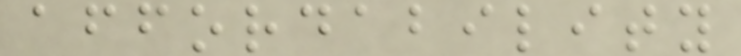affordability
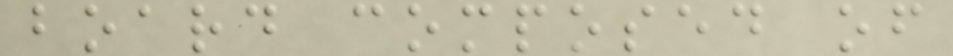board composed of
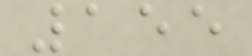155
